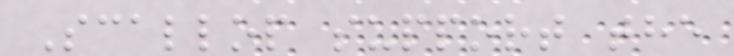Scallop support the
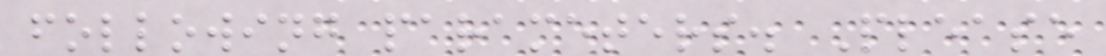following parameters. Please
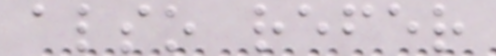also refer
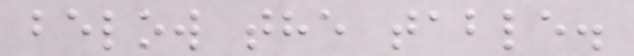below the table.
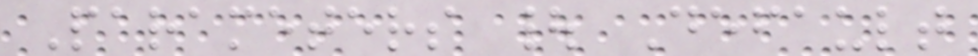Parameters | Default
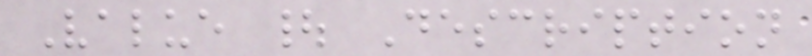Value | Description
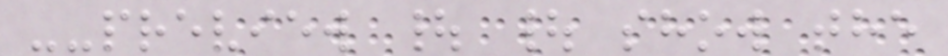--preview | | show the
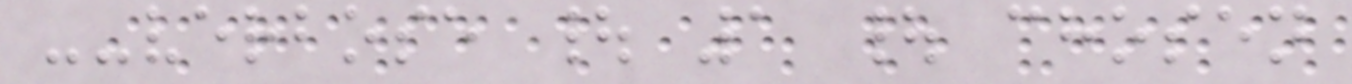--verbose | 1 | chosen
